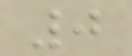0
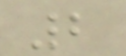2
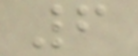6
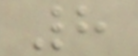8
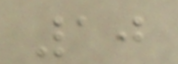10
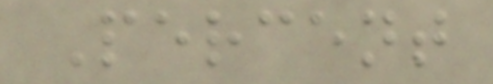Percent
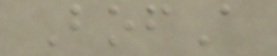BofA
